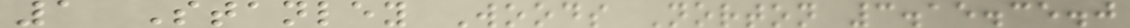1 Stanley Woods Norton 3.15.35.0
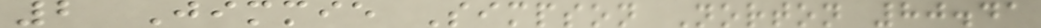2 Jimmie Simpson Norton 80.41
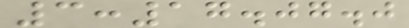3:17.07.0
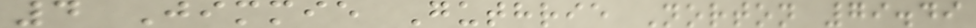4 Jimmie Guthrie Norton 79.49
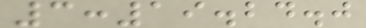3:19.24.0
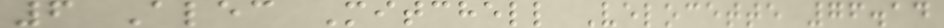6 Alec Mitchell Velocette 76.14
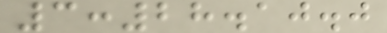3:28.10.0
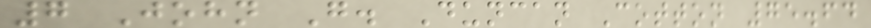7 John G. Duncan Cotton 75.64
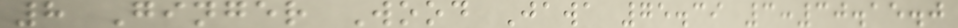8 Ginger Wood Jawa 75.39 3:30.15.0
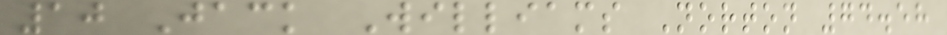10 Jack Williams Norton 74.58
